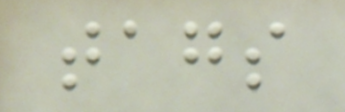tags
